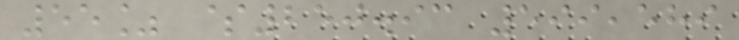55% $250.93 599,589
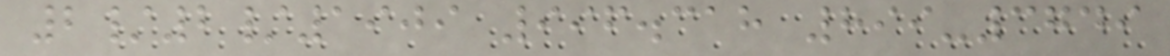2/2/1909 996.318 899-3749
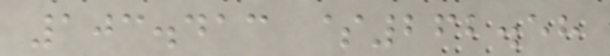103.413 $262.58
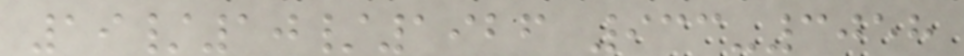19/10/1926 933-3058
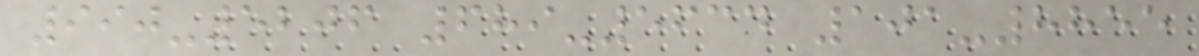990-5206 689-5634 101-8855
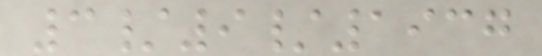3/9/1937
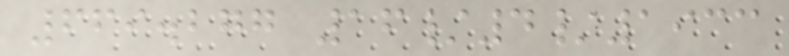669.277 16/4/1933
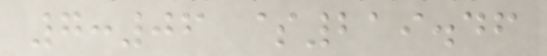7:06 $219.46
